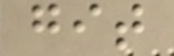git
